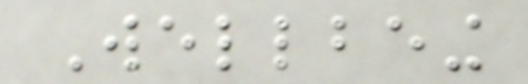Wellbeing
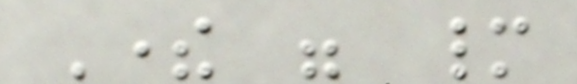There were many
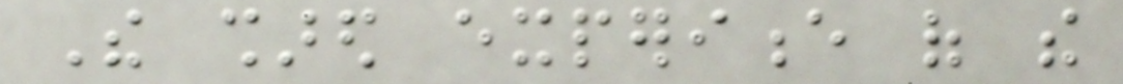The shared experience of the
